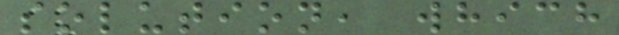solution, which
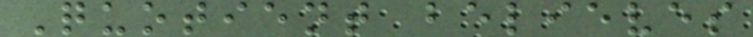Quotient believes
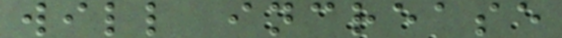will increase
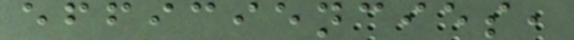efficiencies,
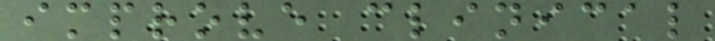improve clinical
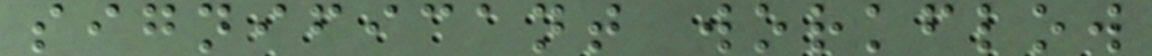significant workflow
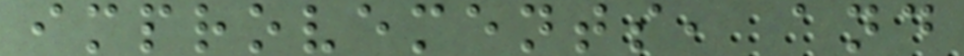improvements, and
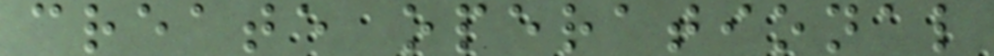create operational
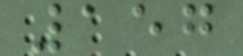157
